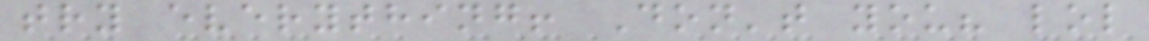try everything! Don't you? lol
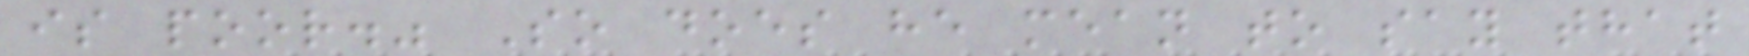is poor." So does he mean to say that
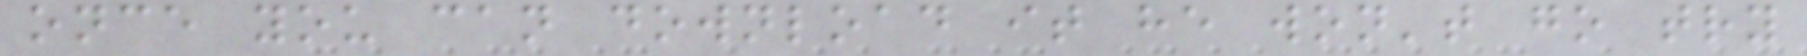once you can download it he won't go try
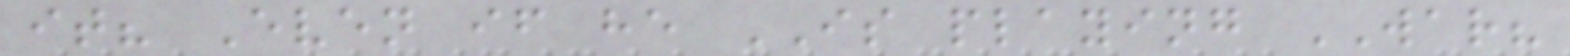it? Even if he IS playing WAR?
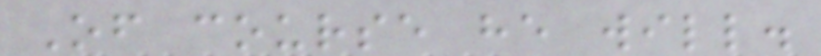Of course he will.
